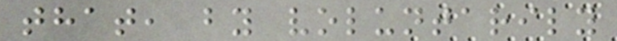that, by voluntarily
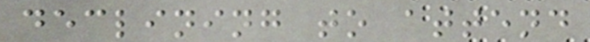declining to attend
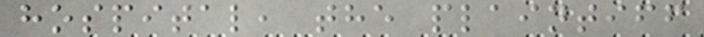hospital, the plaintiff
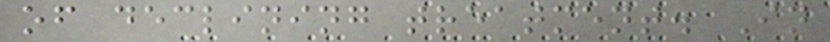of declining treatment. In
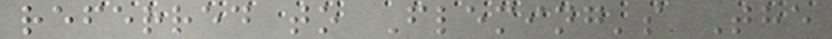referred to Fleming's The
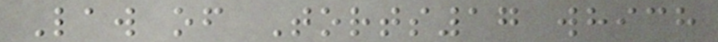Law of Torts17 which
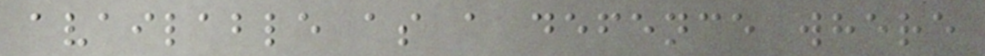available as a defence where
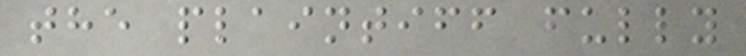the plaintiff fully
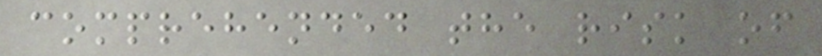comprehended the risk of
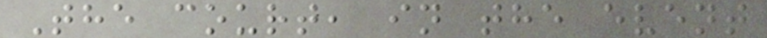The court, in the event
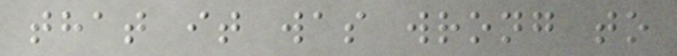that it was wrong to
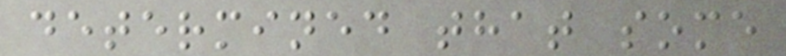determined that some
